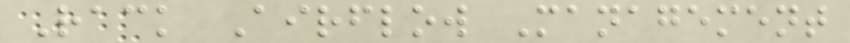Rack Airflow Management
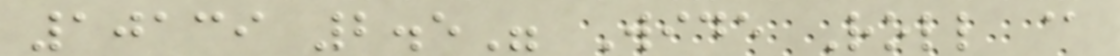10139 2.5" Wide Roll @
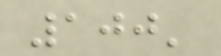100'
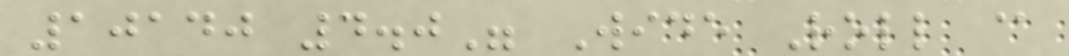10140 4.0" Wide Roll @
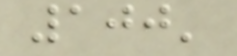100'
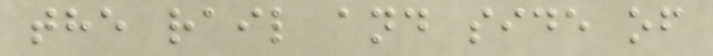the rail and side of
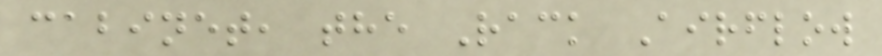cabinet, the Rack Airflow
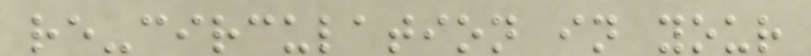re-circulation in your
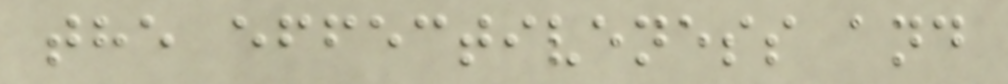the effectiveness and
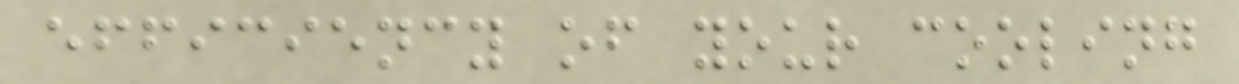efficiency of your cooling
